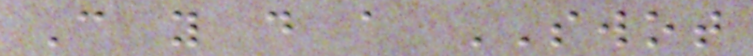Can you do a SWOT
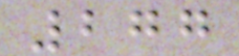277
